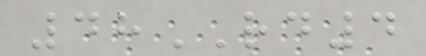48RD4
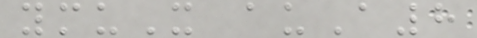ymuX auA8
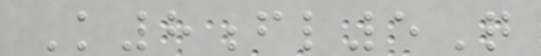K8fl5Q
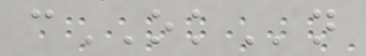cOKn
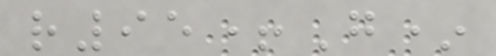r95+G*
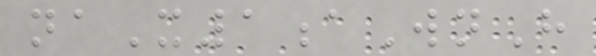naX1aWnH
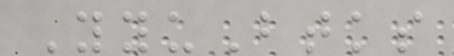YyuBtks
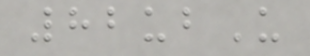82ubU
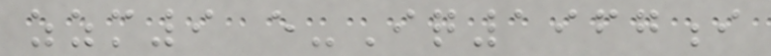zzm9 e-Iq1967i
